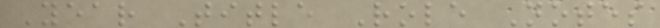Year Title Role Notes
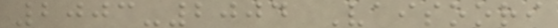2003-2004 Vaisoori
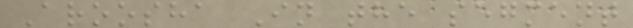Aroosha In the segment
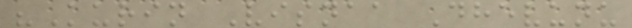"Kurin Visnaa Dhevunu
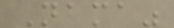Nama"
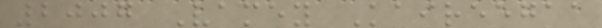2007 Vamey Kaireegaa
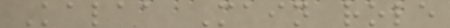Kalaa Main role
